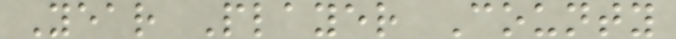Year Player County
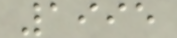1995
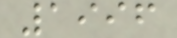1996
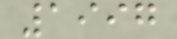1997
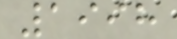1998
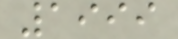1999
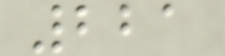221
